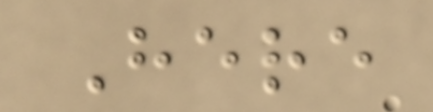Here
